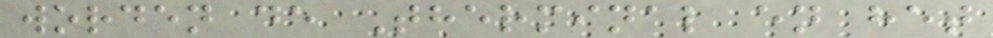worden de Therminal en het
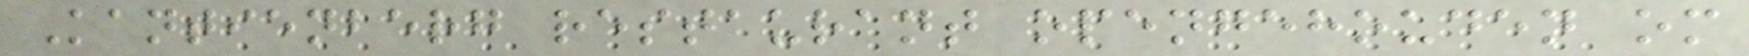Kantienberg restaurant opengehouden om
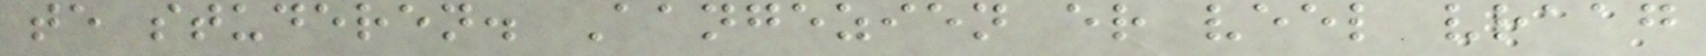te studeren. Aangezien er veel vraag
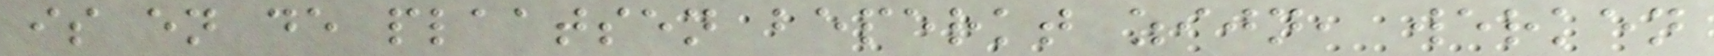is en de plaatsen beperkt zijn, werken
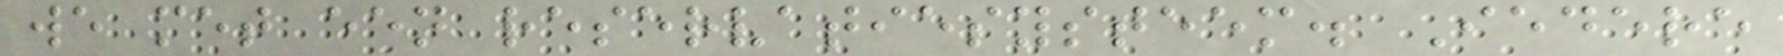we met een reservatiesysteem. Iedere
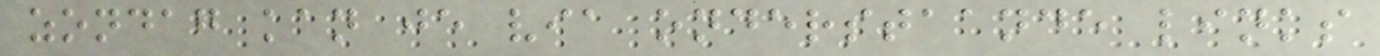zondag kan je via onderstaande links
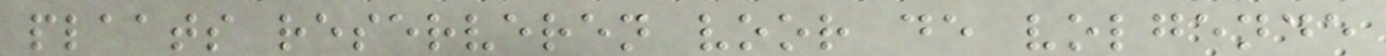plaats reserveren voor de volgende
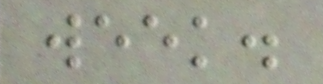week.
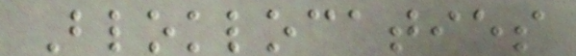Bloklocaties
